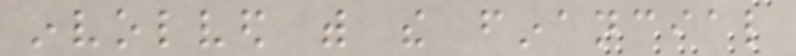involved with the financial
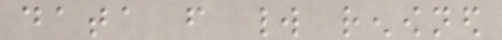data from world renowned
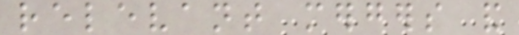relevant mergers and
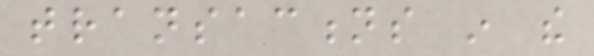transactions in the
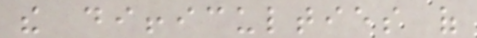the difficulties of
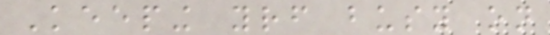Keeping yourself busy on
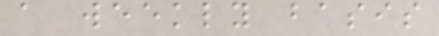a weekly basis
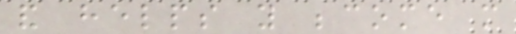and helps you become more
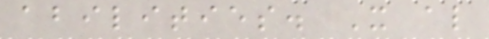abilities. It also
